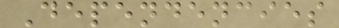Dependencies
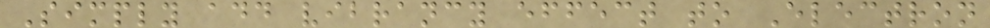Simply add vibrancy effect to Electron
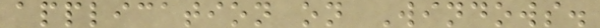application on Windows.
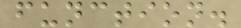function.
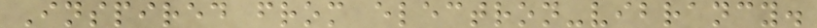Inspired from electron-vibrancy.
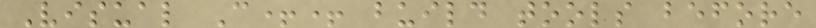Visual C++ build tools before
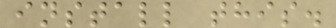install this.
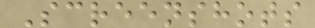Screenshots
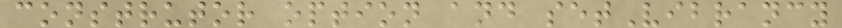construtor option and setVibrancy
